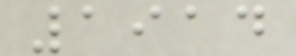1914
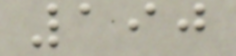190
